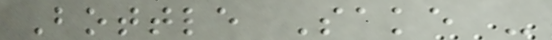Bottle Sake -
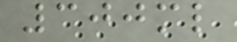300ml
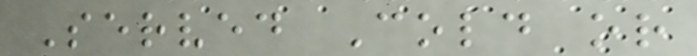Served Cold or
